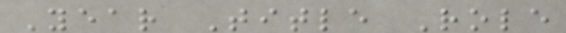Year Title Role
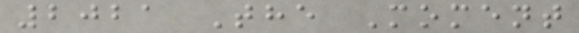2021 The Moment
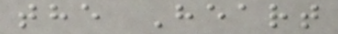the Heart
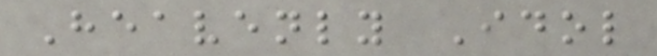Heavenly Idol
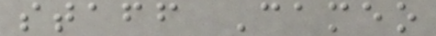staff Cameo
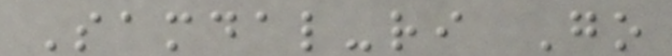Samdal-ri Go
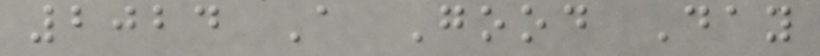2024 A Good Day
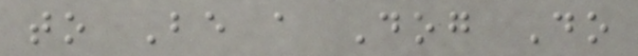to Be a Dog Do
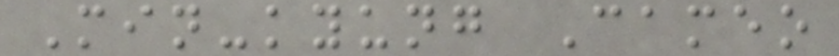Min-kyung Cameo
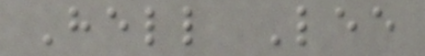Hell Lee
